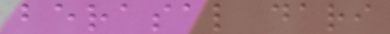berasal dari
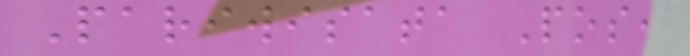Pariwisata Pos,
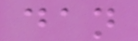dan
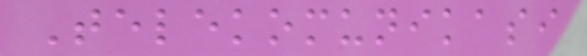Telekomunikasi
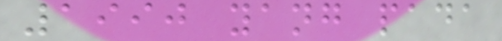1990 yang pada
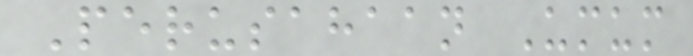Perusahaan Umum
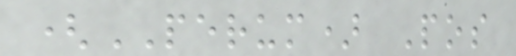(PERUM) Pos
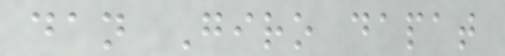dan Giro dapat
